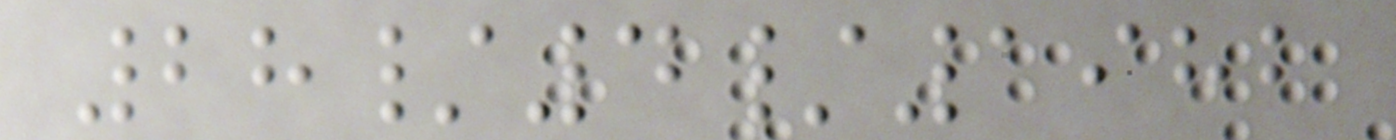28/4/1982
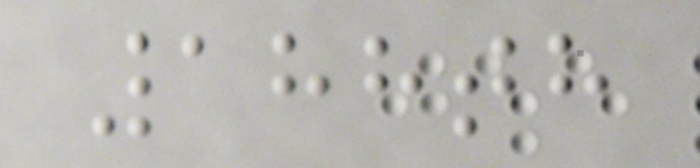188th
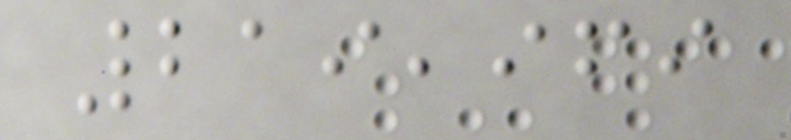219,969
